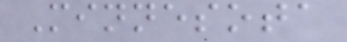Minnesota
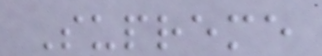Supreme
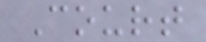Court
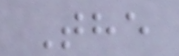The
